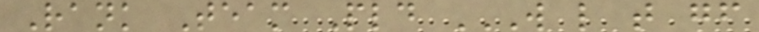Rank Team Pld W L T GF
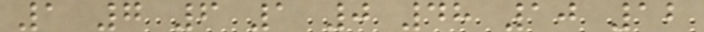1 7 6 1 0 48 10 12
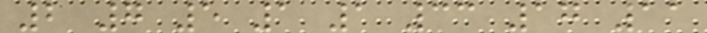2 7 5 1 1 33 17 11
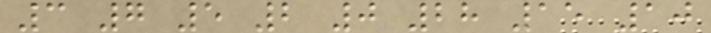3 7 5 2 0 28 15 10
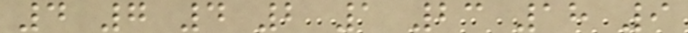4 7 4 2 1 23 18 9
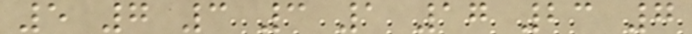5 7 3 3 1 17 23 7
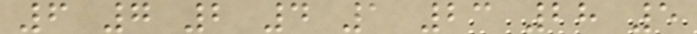6 7 2 4 1 23 28 5
